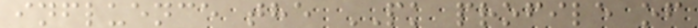influence the PK profile of
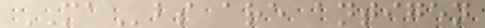MAbs are antigen
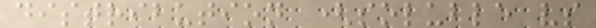distribution (soluble vs
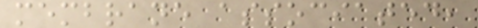membrane associated,
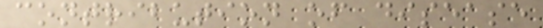contribution of disease
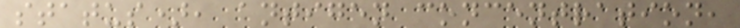status), antigen concentration,
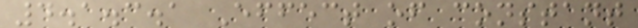4.1.3.1 Effect of constant
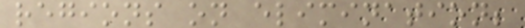regions on elimination;
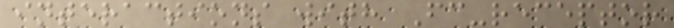interactions with Fc-receptor
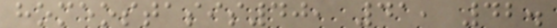homeostasis40, 41, 42.
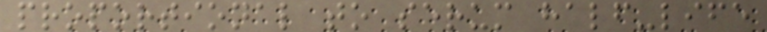proportional to serum half-life
